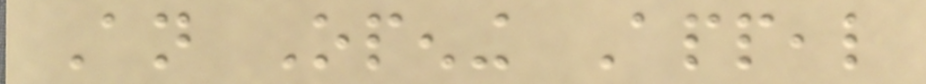An Opening Appeal
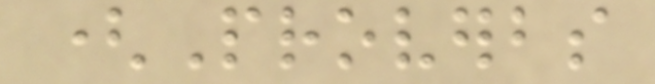(Proverbs
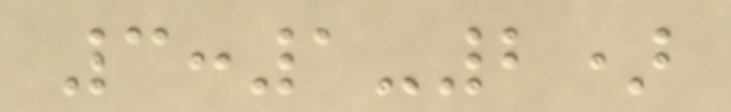3:1-2)
